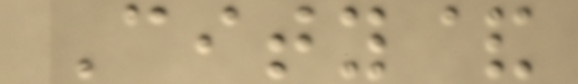City&
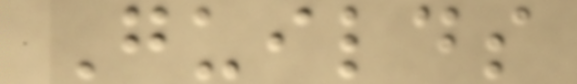Guilds
